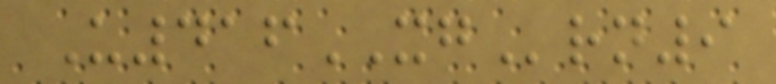U416XGrn9
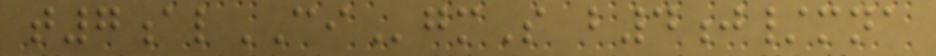t7alCIgmS b4j/mna
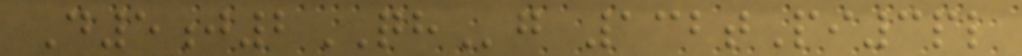D5j2QHg 132tPi3pl
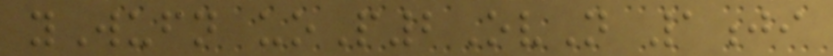yWufn uoP2OvN 1ji
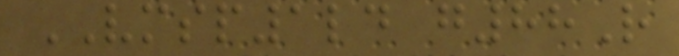VMSP1ld g88R
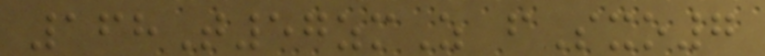168T57zmZ fSxo7
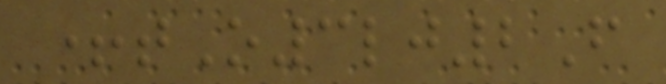+tO3lj2F
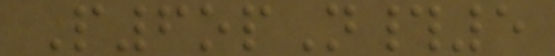P6opN#5
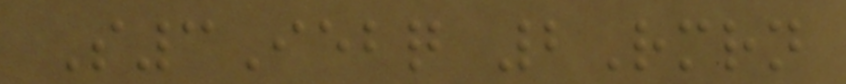S3Iebq 2Rmrn
